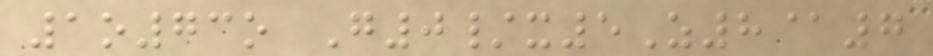1o73o G0/x5Z8@7
